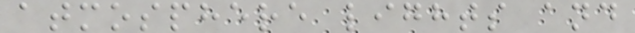atmosphere lights and
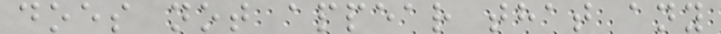does not appear that any
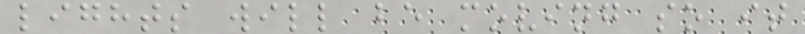lights will be moving so it
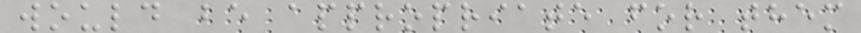would be appropriate for them
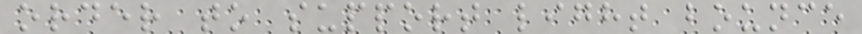order to support light bounce
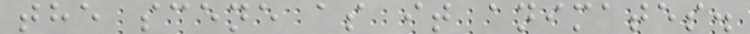the scene as it animates.
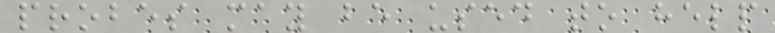probes may be used to help
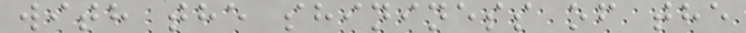with the shininess of the
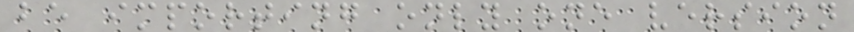be importing only one version
